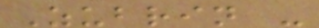Zubrin -
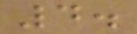4.
